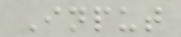Input
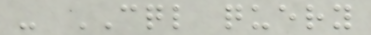- CQL query
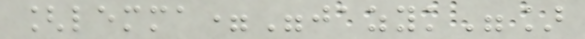[lemma="jazyk"]
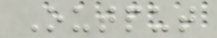Output
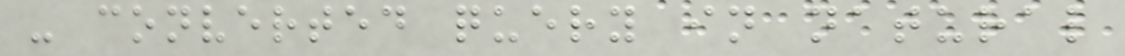- converted query in natural
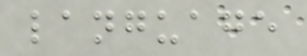language
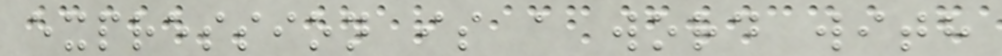expression is a word with
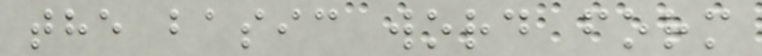the basic word form
